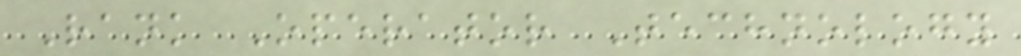Rank Operator Technology
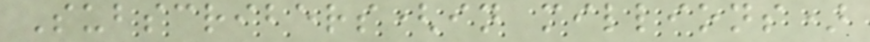Subscribers(in millions)
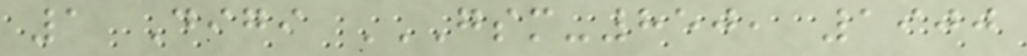1 Digi GSM-850, 1900
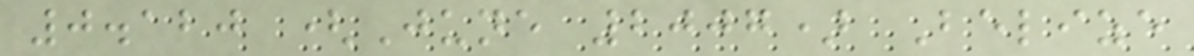0.120 (June 2007) Belize
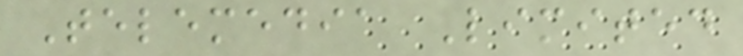Telemedia Limited
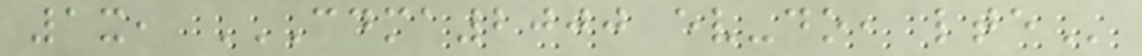1x, CDMA2000 EV-DO, LTE
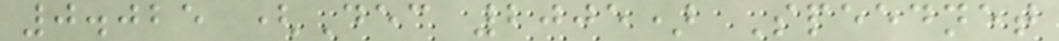0.025 (Dec 2005) Speednet
